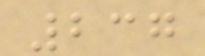237
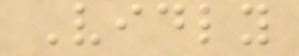Vidly
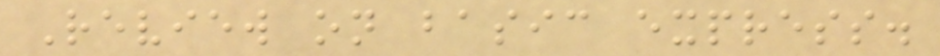Review on basic express.
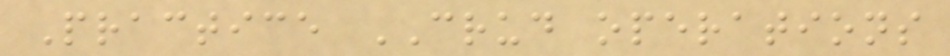Practice CRUD operations
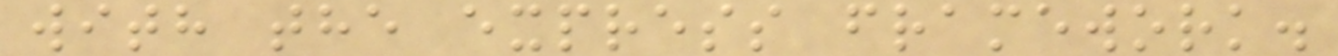with the express framework.
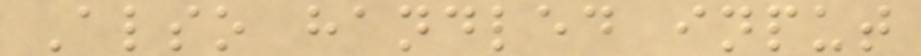Also handled input
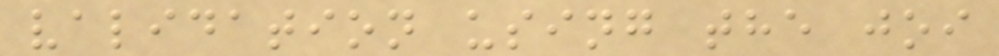validation using the joi
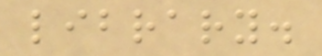library.
